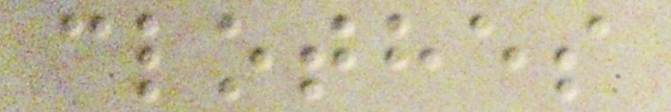clothes
